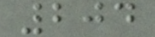204
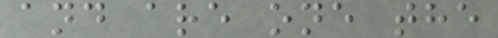and are one the
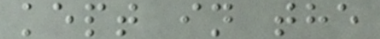kept in the
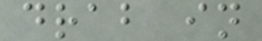drab in
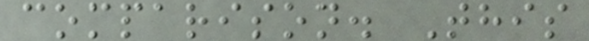comparison. This
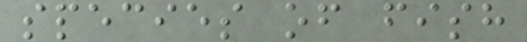species of fish
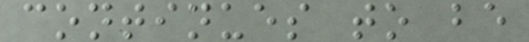continues to be
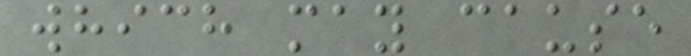which may cause
